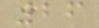26
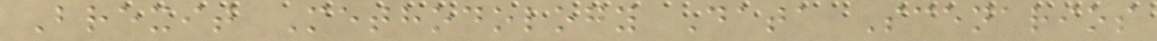Brexit Methodology Data Scenarios
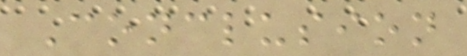Conclusion
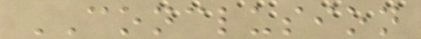CONCLUSION
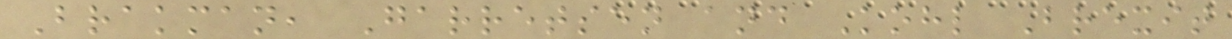Brakman, Garretsen and Kohl Brexit
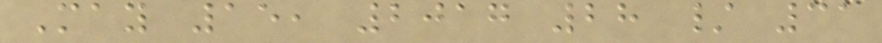May 15, 2017 28 / 31
